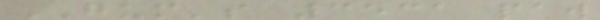GUM's 3531 paw
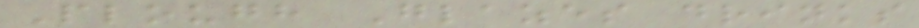Plough Glazes drinks
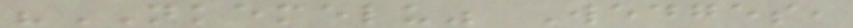"NKEMELU" Wedges,
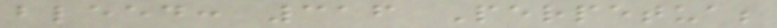bleed: 316 Perpetua;
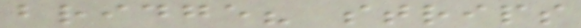bridge? strips
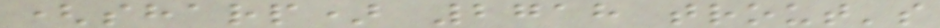(sharp) 2718 trout's
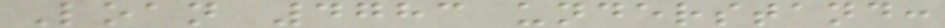Loan 4783 understand:
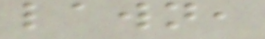lawn,
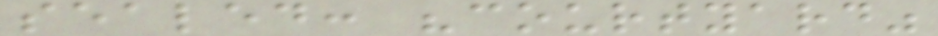sealed: "courtyard"
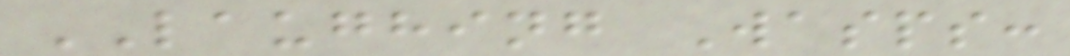LAUGHING Wasps:
